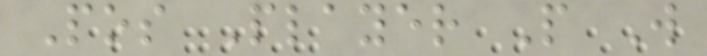Pos Player P W
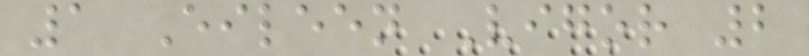1 Eileen Vigor 2
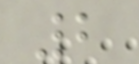2
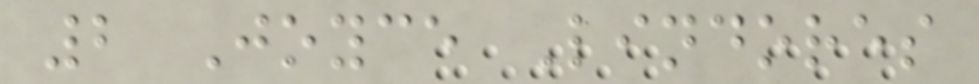2 Joyce Lindores
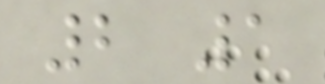2 1
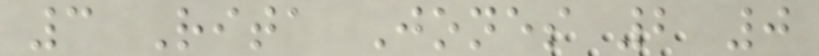3 Rita Jones 2 0
